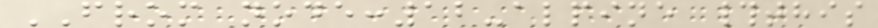FROM node:12-alpine #this
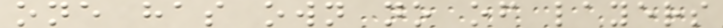one has own no of layers
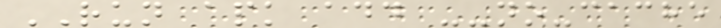RUN apk add --no-cache
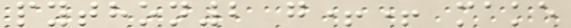python2 g++ make
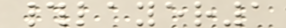#layer1
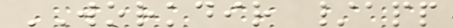WORKDIR /app
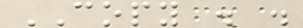COPY . .
